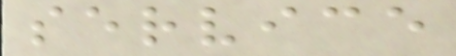service
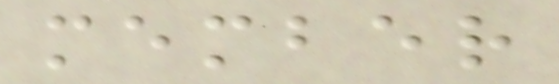member
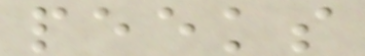peeks
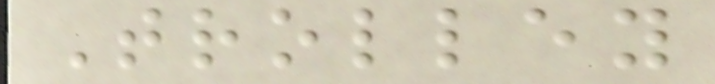Trolley
